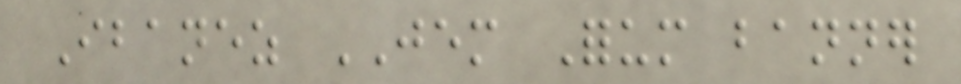Ibanez JEM Forum banner
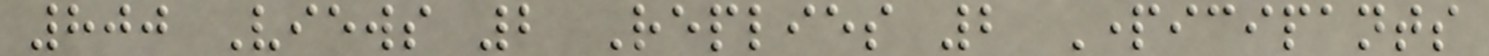800 Views 2 Replies 2 Participants
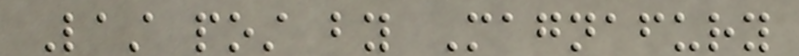Last post by Magnafury
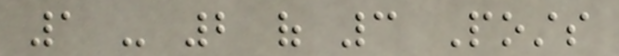1 - 2 of 3 Posts
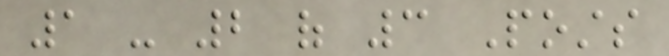1 - 2 of 3 Posts
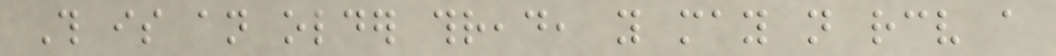This is an older thread, you may not receive a
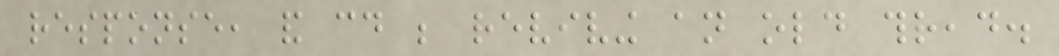response, and could be reviving an old thread.
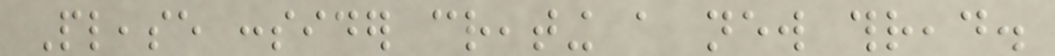Please consider creating a new thread.
